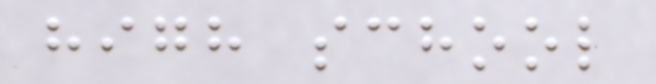high school
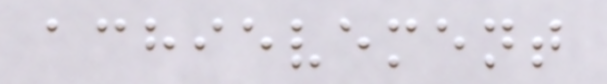achievement
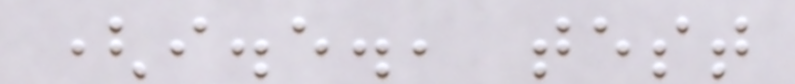(i.e., test
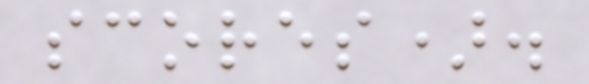scores).
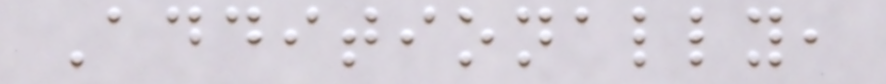Additionally,
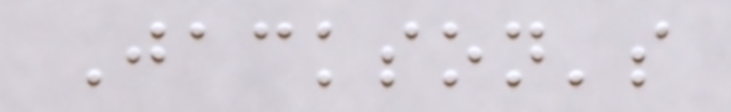Jackson's
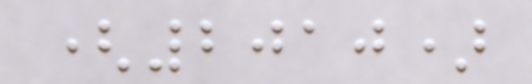(2010)
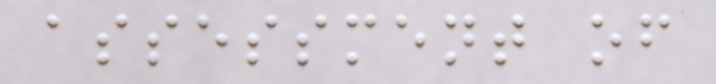assessment of
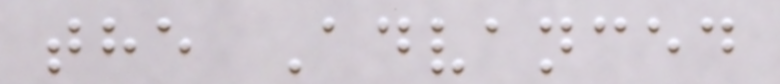the Advanced
